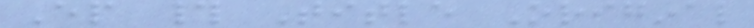Ep # Title Original
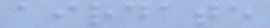airdate
